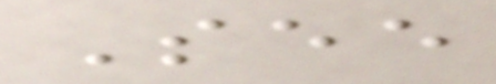See
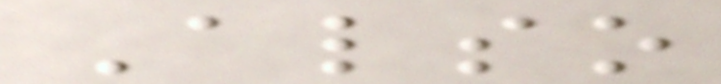Also
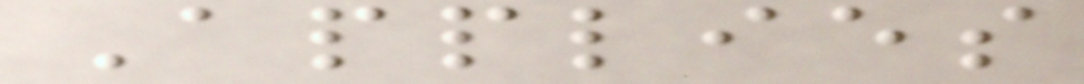Applies
